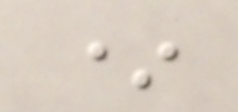*
